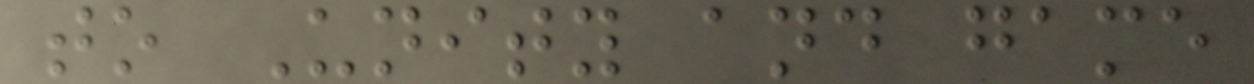to Unity and game
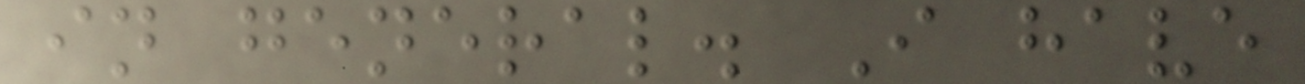in general. I have
